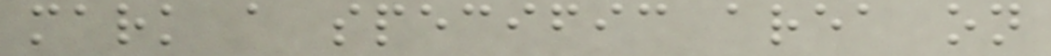mark a specific area on
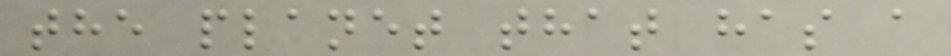the planet that has a
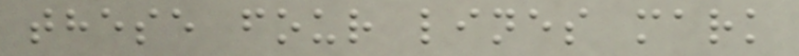these four lines mark
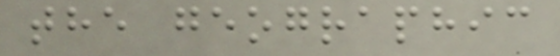the geographic
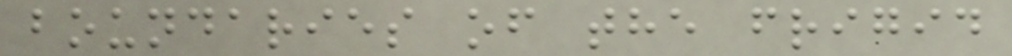boundaries of the frigid
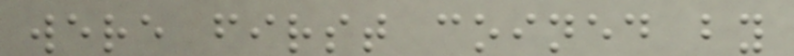were first coined by
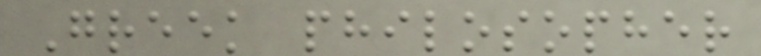Greek philosopher
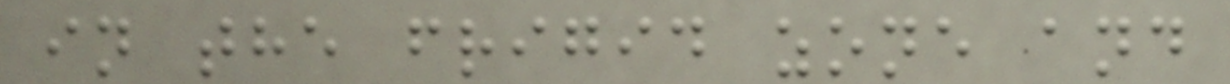in the frigid zone and
